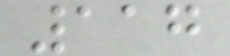117
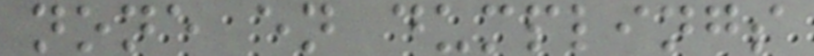none en dumplings
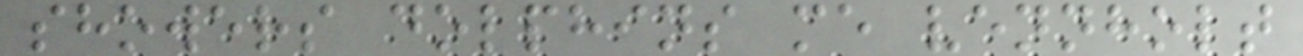showers dolphins me vennholt
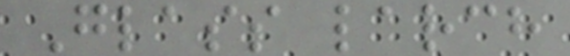Glass larch
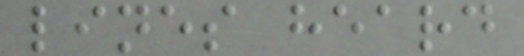lines heard
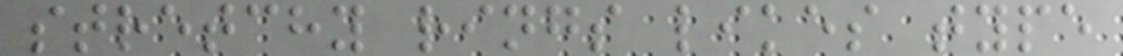stretchy rings likes type
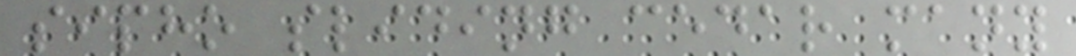sipho sliding cedar many
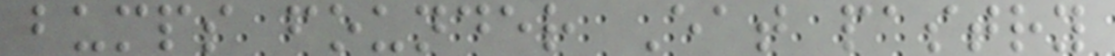bumps founder Eat pastry
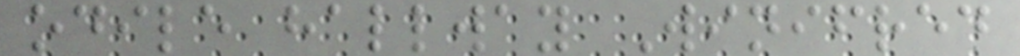odile hallway Winifred
